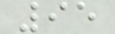95
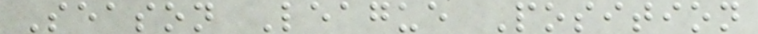Season League Position
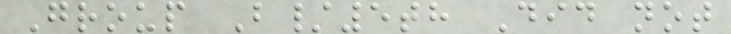Group B/5th Did not
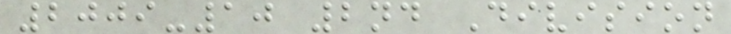2009-10 2nd Division
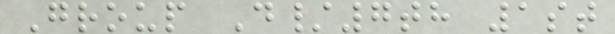Group D/7th 1st
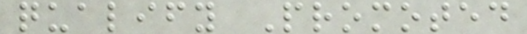qualify Promoted
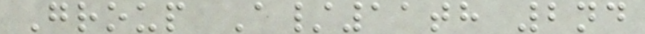Group A/11th 2nd
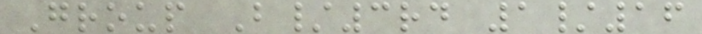Group B/3rd 1/16
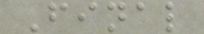Final
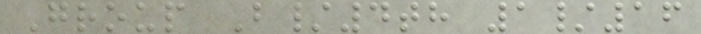Group B/4th 1/16
